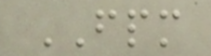FPM
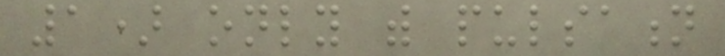1) only with pulsation
